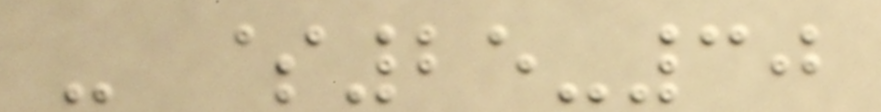- $25-30
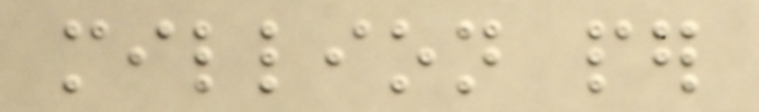million per
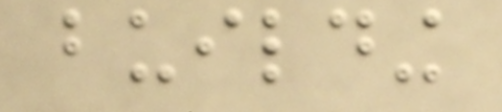building
